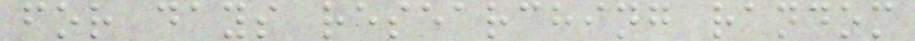for days researching random
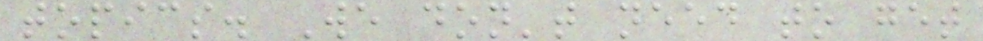topics. We don't need to get
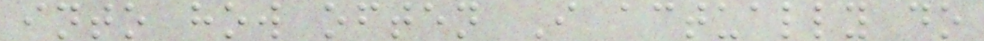into how often I actually do
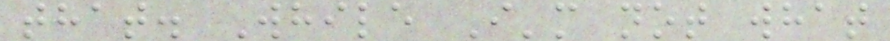that. While I'm not what
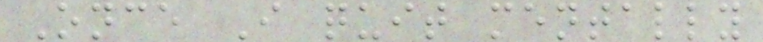Once I quit mentally
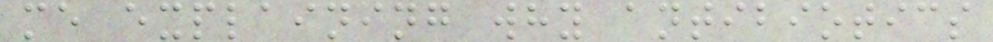me explaining why antibiotics
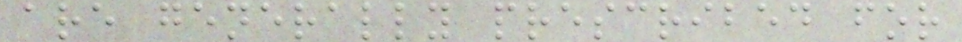are generally prescribed for
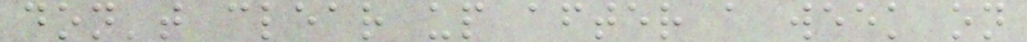don't clear up after a week on
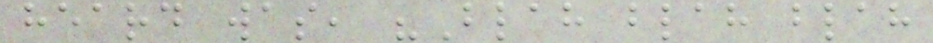heard was, "Blah blah blah
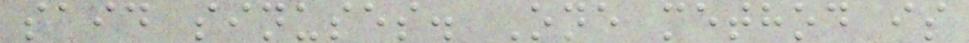said sinuses. One method is
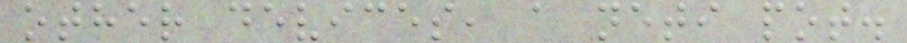other devices, a neti pot.
